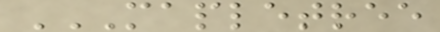MAPLETREE
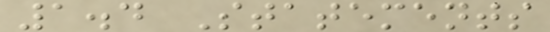1.4 Statements
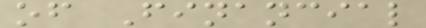of Financial
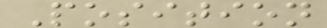Position
